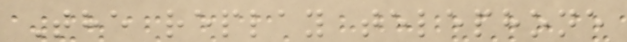The replay telephone
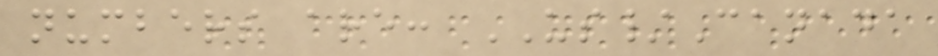numbers are: US/Canada
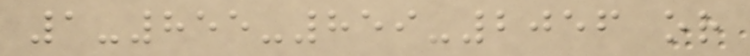1-855-859-2056 or
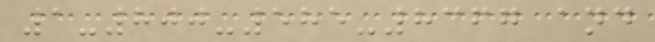1-800-585-8367 and
